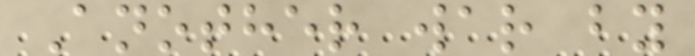Another war by
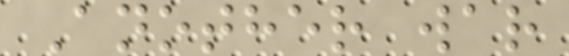Another war
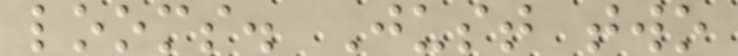looms. Just two
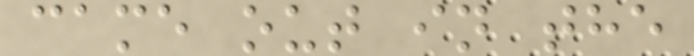came out in the
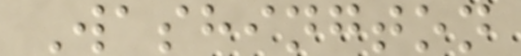Washington
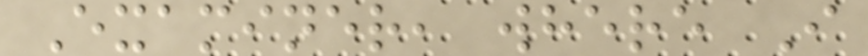Examiner, where I
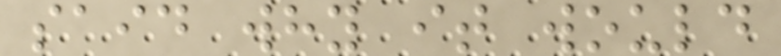said why it would
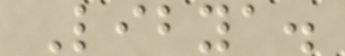Libya.
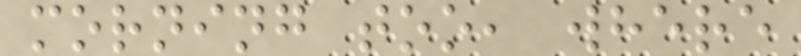morning too, where
